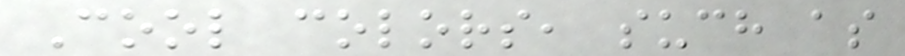Cool colors, such as
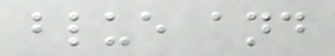blue and
